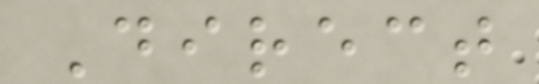Direct
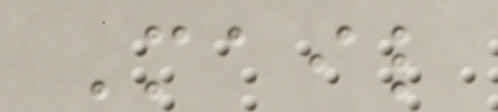Mail
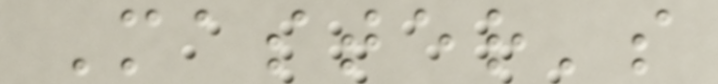Master's
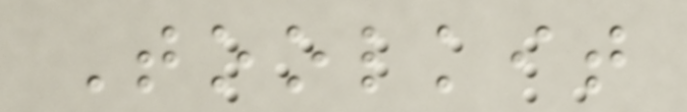Toolkit
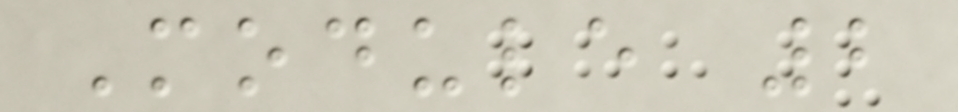Module 2
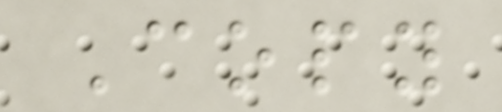Copy
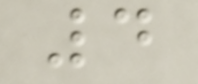4
